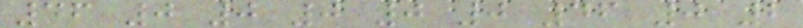46 0 0 0 0 0 46 0 2
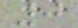0
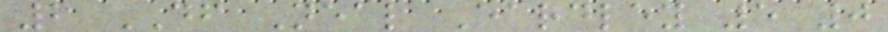2 DF Neal Eardley 5 0
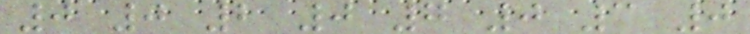0 0 2 0 7 0 3 0
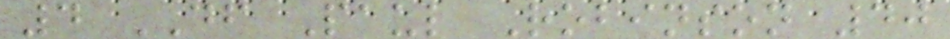4 DF Paul Robinson 40
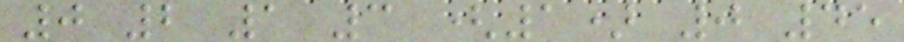0 2 1 3 (1) 0 45
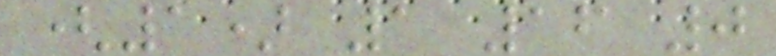(1) 1 16 0
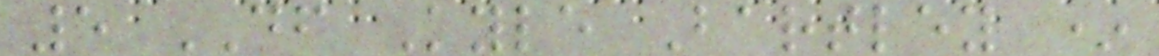5 DF Kyle Bartley *
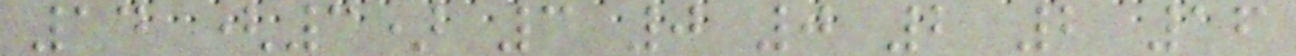14 (3) 3 0 0 2 2 16
